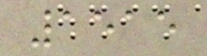1515
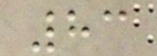83
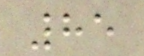85
